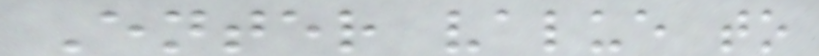Enter value to
